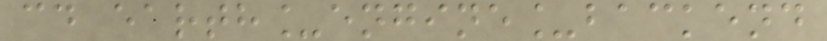cd earth_engine_backend
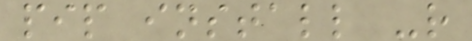pip install -r
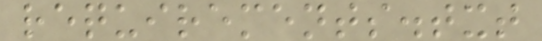requirements.txt
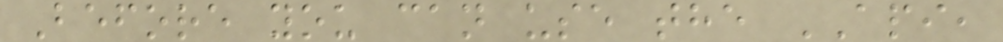Before you can use the API,
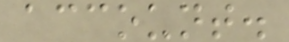account.
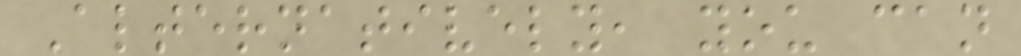Alternatively, you can
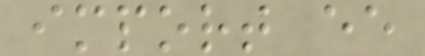import ee
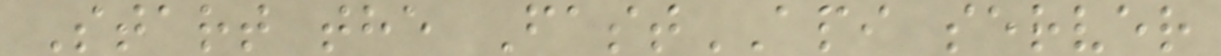Start the FastAPI server
